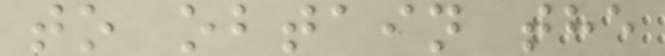to obtain the
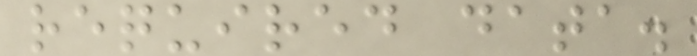required data.
